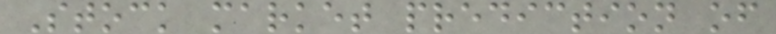Stock market prediction of
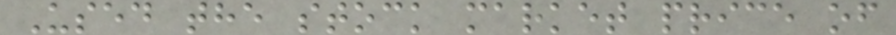Used the stock market price of
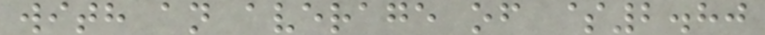with an average of $2.80
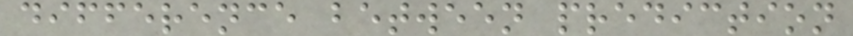difference between prediction
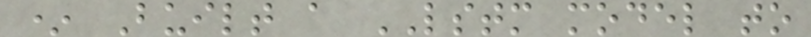* Built a LSTM model to
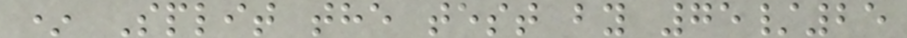* Split the test by 75/25
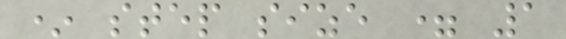* step size = 1
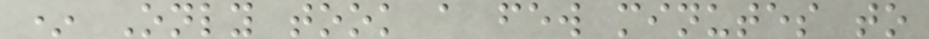* Only took a few minutes to
